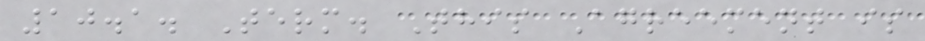10.1. Term. This Agreement is
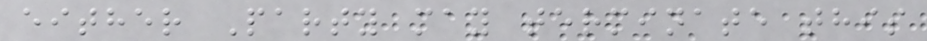either Party may terminate this
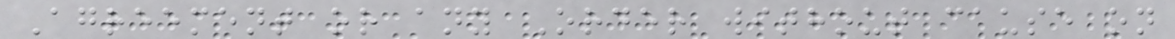Agreement or any Order without cause on
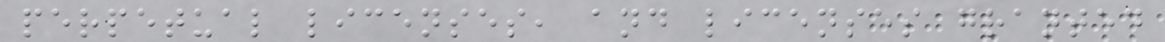perpetual licenses, and licenses granted
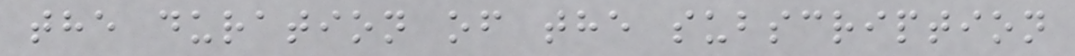the duration of the subscription
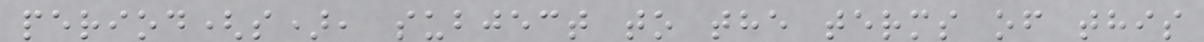period(s), subject to the terms of this
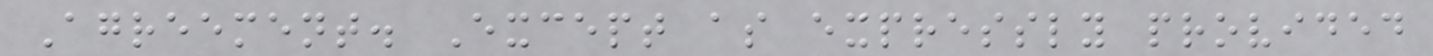Agreement. Except as expressly provided
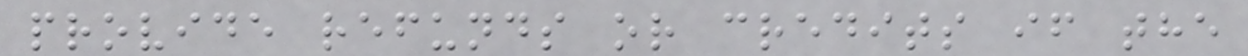provide refunds or credits if the
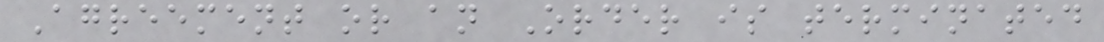Agreement or an Order is terminated
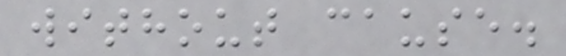without cause.
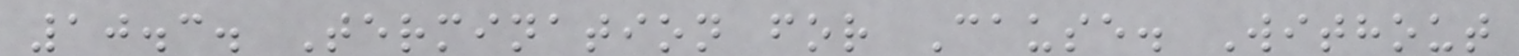10.3. Termination for Cause. Without
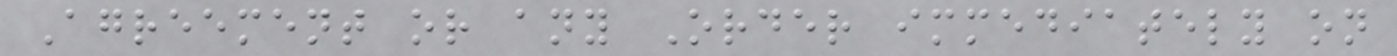Agreement or any Order immediately on
